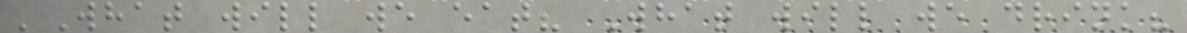'What will we eat? What will we drink?
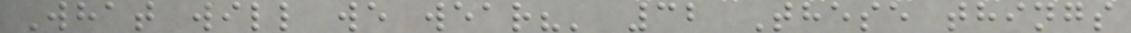What will we wear?' 32 These things
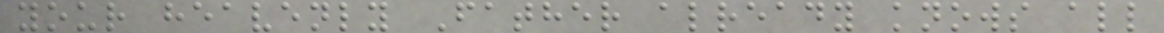your heavenly Father already knows all
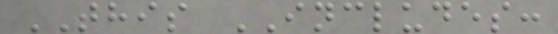THIS INCLUDES:
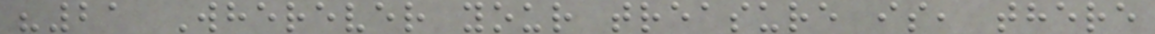"21 Wherever your treasure is, there
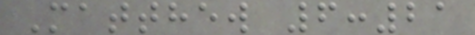Matthew 6:21
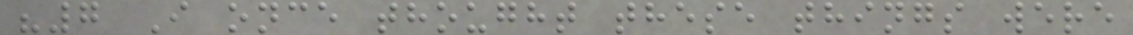"7 I once thought these things were
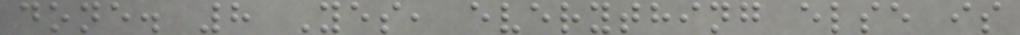done. 8 Yes, everything else is
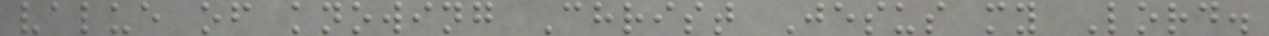value of knowing Christ Jesus my Lord.
